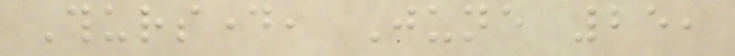Thursday, June 25,
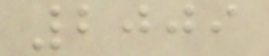2009
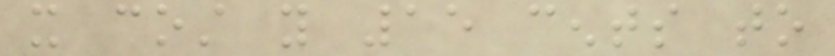it cost you 15 cents to
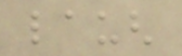laugh
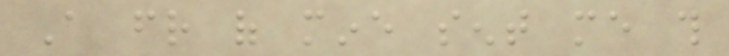A friend of mine sent me this
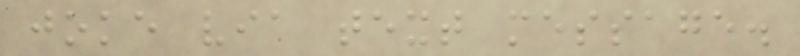joke via text message.
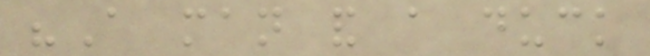"A man and a duck
